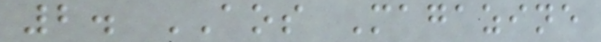2. AOS Magazine
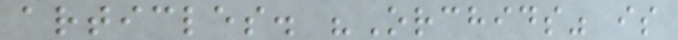articles. "Orchids" is
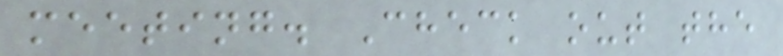meeting. Check out the
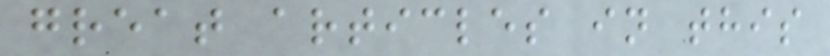great articles in this
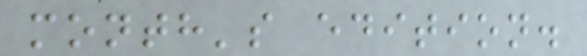month's edition.
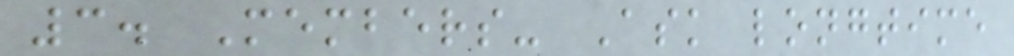3. Members- Ask longtime
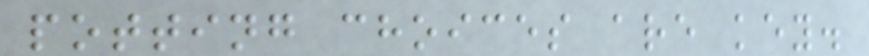potting choices are key.
